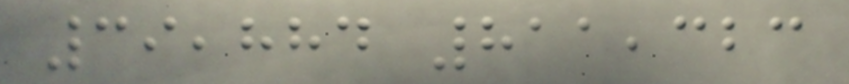39,884 811,323
